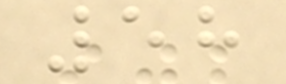58
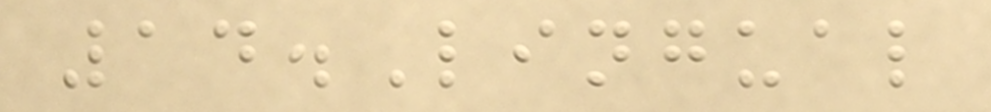14.Lingual
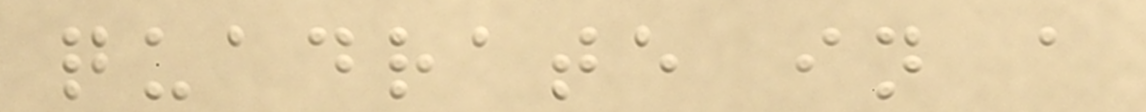quadrate in a
